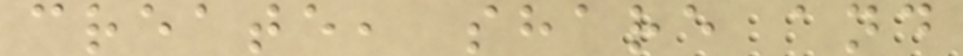create, share and
